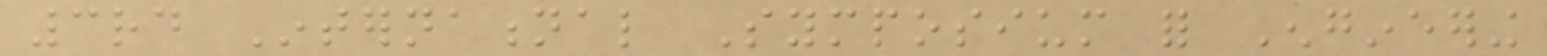3rd International Symposium for Engineering
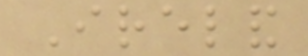Ireland
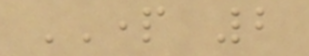PART 2
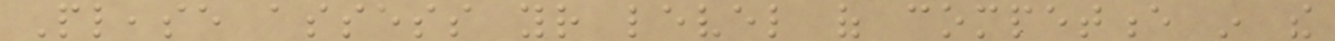Please assess your level of competence in the
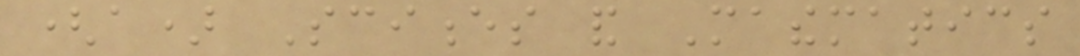(a) Sciences and Mathematics
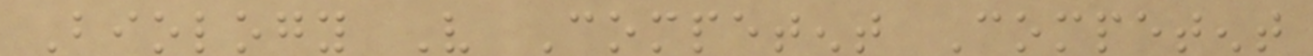Biology Very Competent Competent
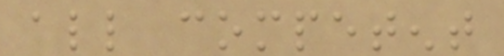all competent
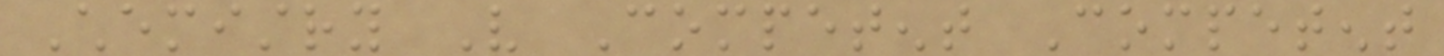Chemistry Very Competent Competent
